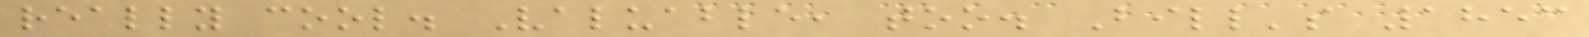really cool. Valuable, too. Bill's 1853
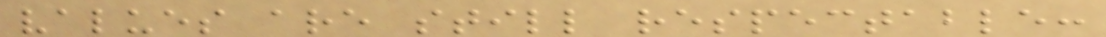values are still respectable:
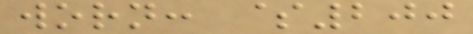worn: $200
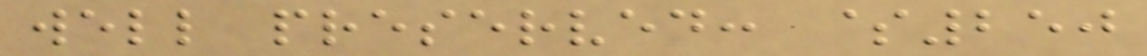well preserved: $250
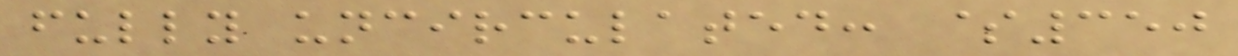fully uncirculated: $350
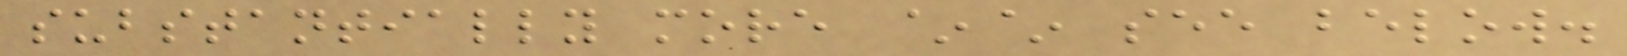substantially more ~~ see below.
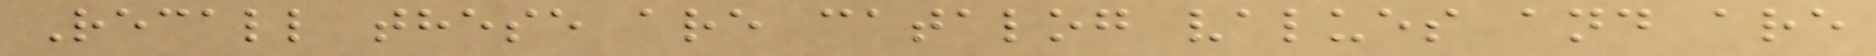Recall these are catalog values and are
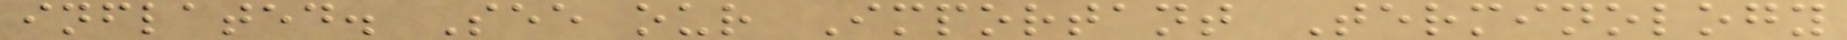inflated. See our Important Terminology
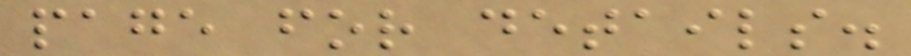page for details.
